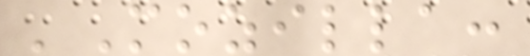'Mozilla:
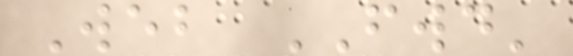Web FWD'
